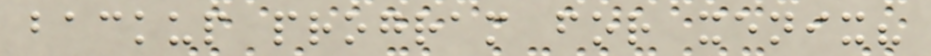backup program for xenix?
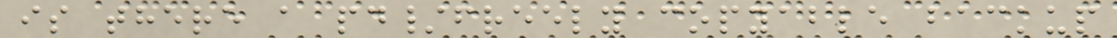is there a pd/freely copyable backup
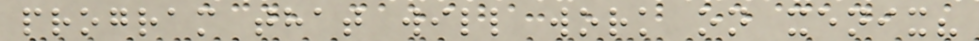program that will work on xenix?
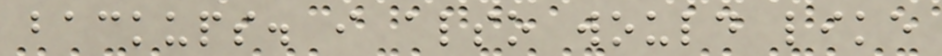backups. i also would like
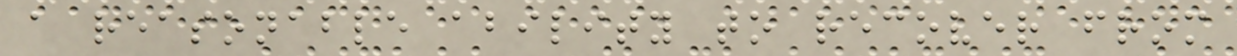a reasonable ability to recover from
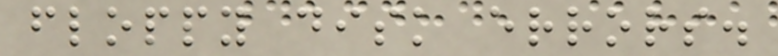floppy disk errors.
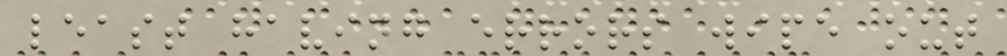least having errors wipe out
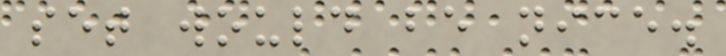set would be nice.
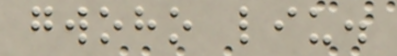gwoho liu.
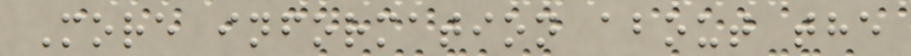More information about the
